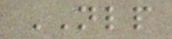NLP
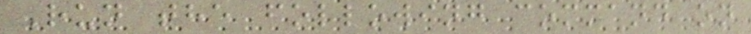Run the following command on
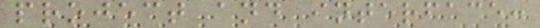project and interface:
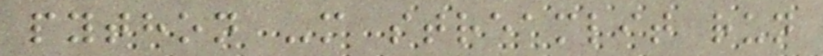python -m streamlit run
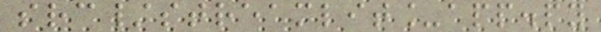src/streamlit_app.py
